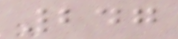247
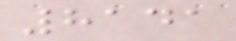8141
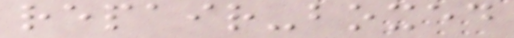repair-boxed
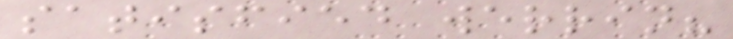satisfied werrin?
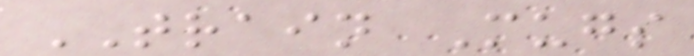TRAIN Mugs
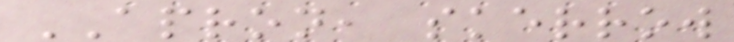APRON, skerrow
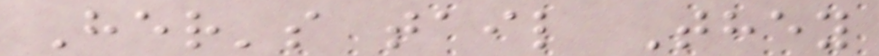Her's tail They
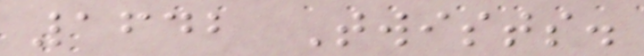1642 Twists.
